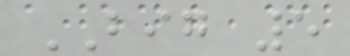BIG 5
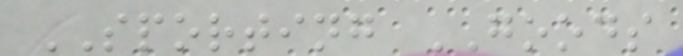SPORTING GOODS
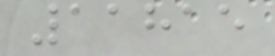11815
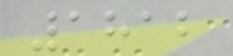1812
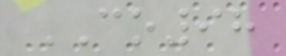CO98
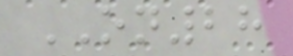ON28
